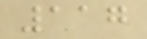117
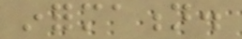information.
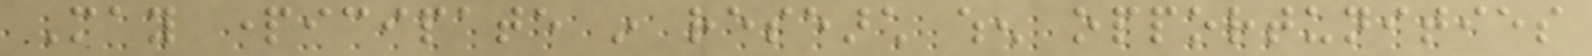May participate in research when opportunities
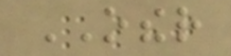OTHER
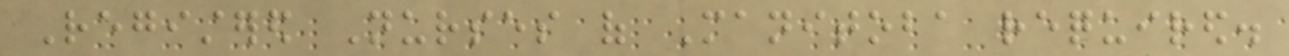Registered Nurses of Manitoba required.
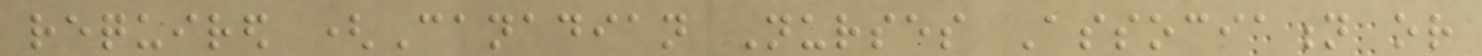required (Canadian Nurses Association or
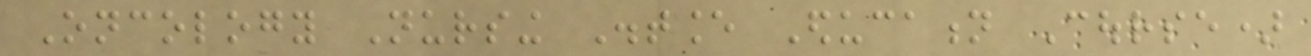Oncology Nursing Distance Education Course)
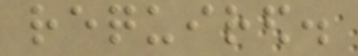required.
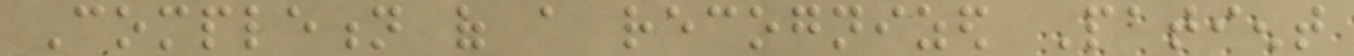Completion of a recognized Patient
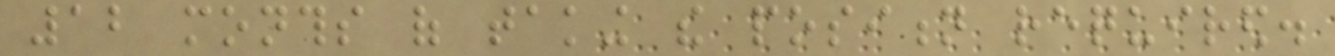12 months of taking the position required.
